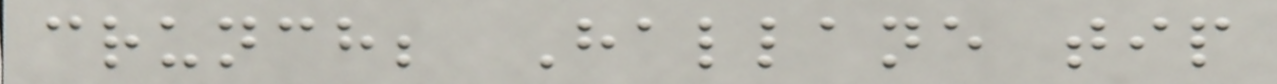crunch; Hallane tip
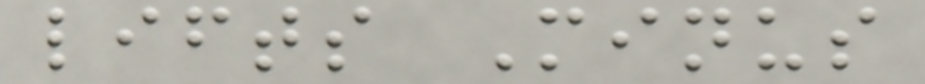lifts Minus
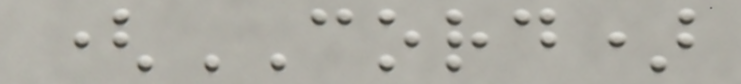(CORD)
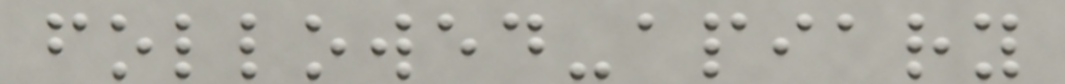followed-apiary
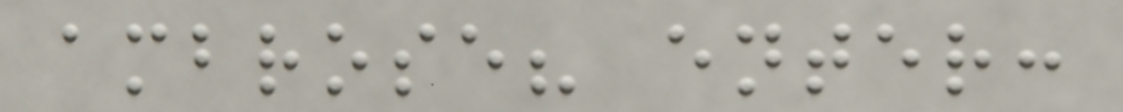ambrose? enter:
